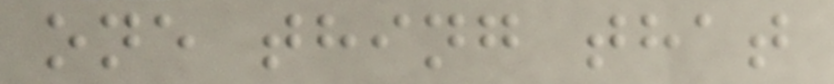one thing that
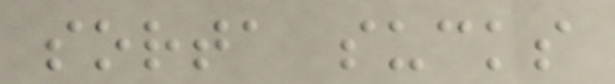sorta sucks
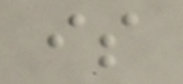is
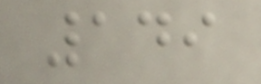149
